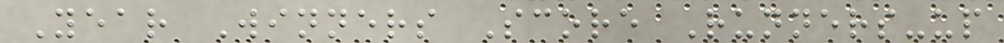Year Winners Score Runners-up
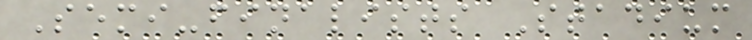Semi-finalists Stadium
